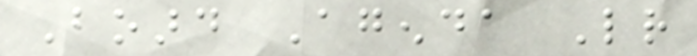Board Agenda Letter
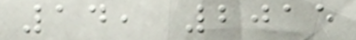14, 2015
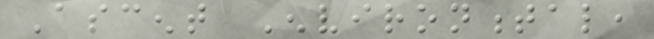Ascent Environmental,
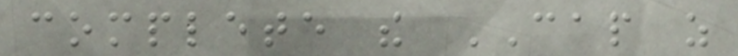complete the CAP as
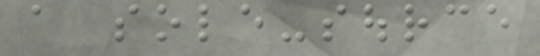a sole-source
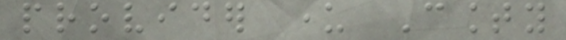provider under County
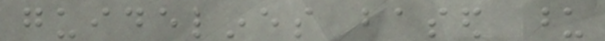guidelines based upon
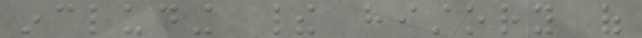including their history of
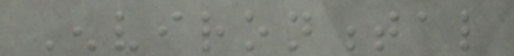Environmental
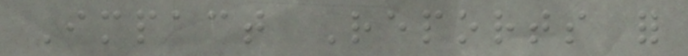Impact Reports for
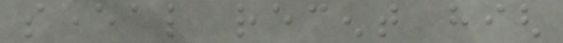several recent high
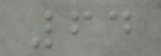64
